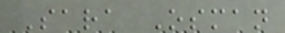Sara Osman
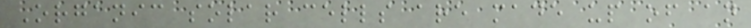Organic solar cells are made up of an
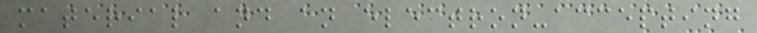material and an electron-accepting
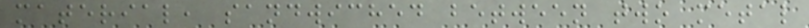material, sandwiched between two metal
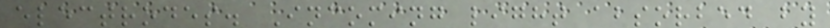electrodes. Incoming light absorbed by
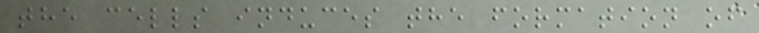the cells induces the formation of
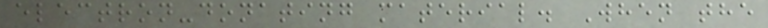electron-donating material. When the
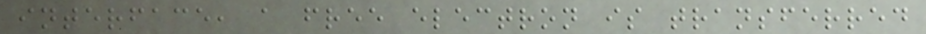interface, a free electron is transferred
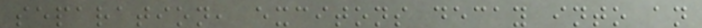separation, excitons decay into an
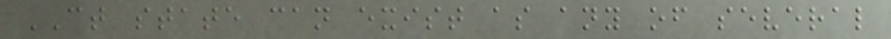CT state can exist as any of several
